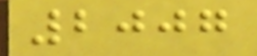2007
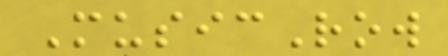MusicRow
